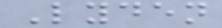Lyden
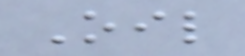Oil
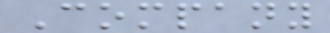Company
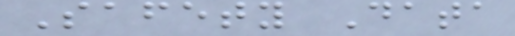Safety Data
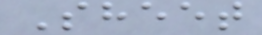Sheet
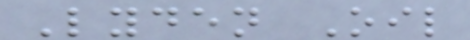Lyden Oil
